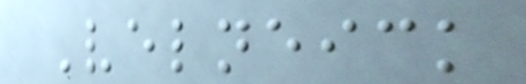Velneick
